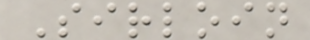Sirloin
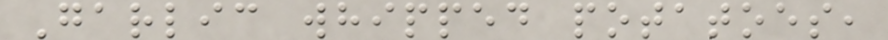Garlic whipped potatoes,
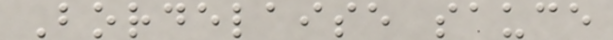Bordelaise sauce
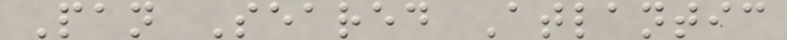Pan Seared Atlantic
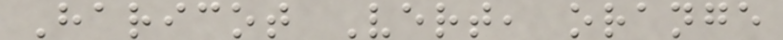Haricot Vert, orange
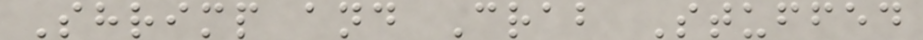Shrimp and Crab Stuffed
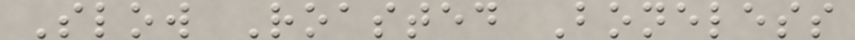Slow Roasted Boneless
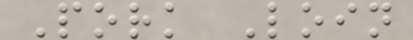Pork Loin
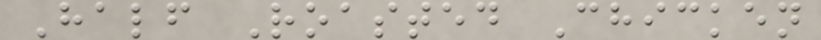Half Roasted Chicken
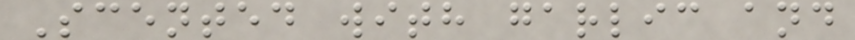Scented with garlic and
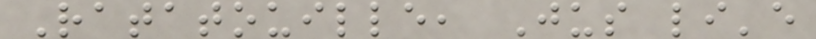Ratatouille, Jus li'e
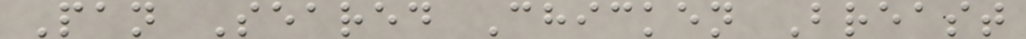Pan Seared Chicken Breast
